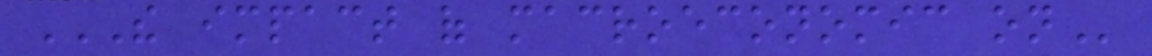THE IMPACT OF MACROECONOMIC ON
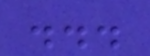...
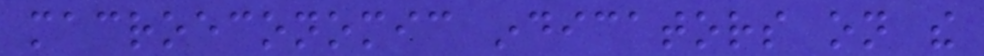macroeconomic indicators on the
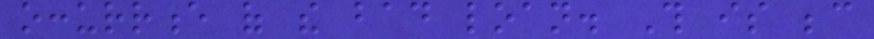occurrence of the bad loan. This is because
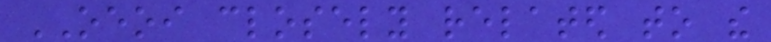OEOI closely related to the
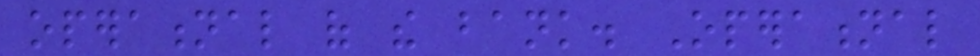operational of the bank. Operational
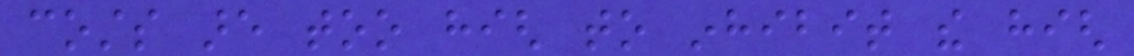costs are too high to inhibit the high
